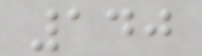140
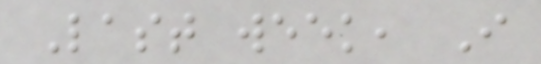Last week, I
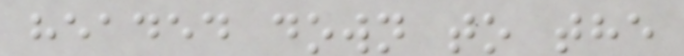headed down to the
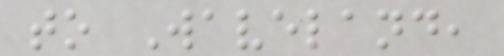to Waveland,
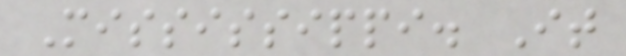Mississippi. It
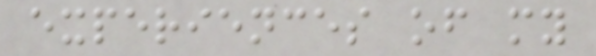experiences of my
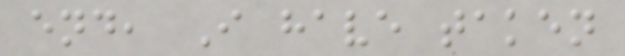end, I have taken
